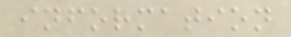information
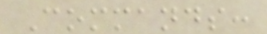Commands:
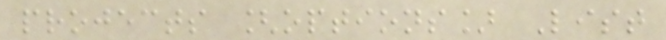projects [options] List
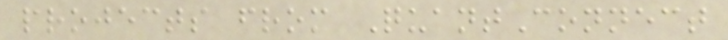projects from QuantConnect
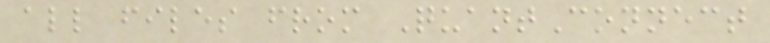all files from QuantConnect
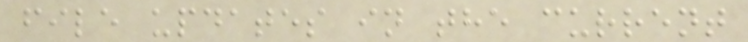file updates in the current
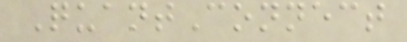QuantConnect
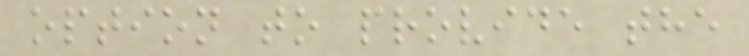option to provide the
